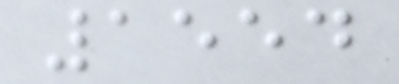1554
